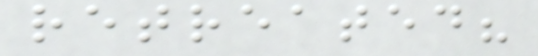retreated?
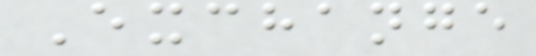Exchange
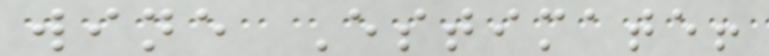wine Estimate!
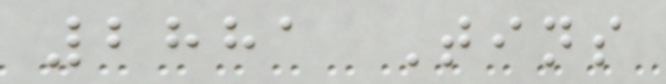2881 Tins
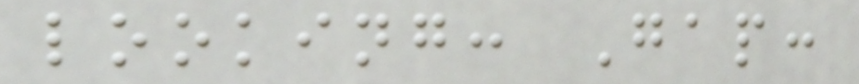looking: Gap:
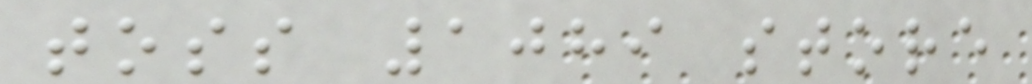toss 1089 store
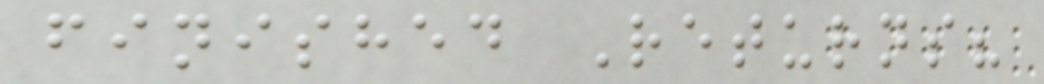finished Returns?
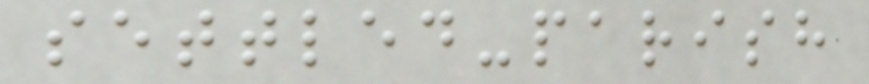settled-parish
